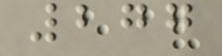277
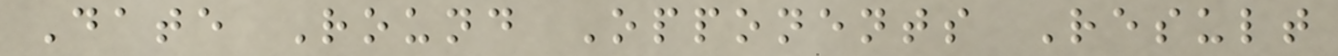Date Round Opponents Result
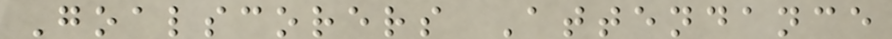Goalscorers Attendance
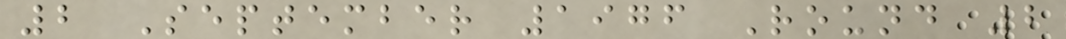2 September 1976 Round 2
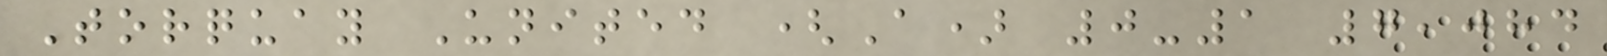Torquay United (A) 0-1 7,084
